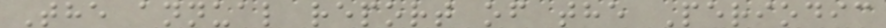The annual report of the Periodic
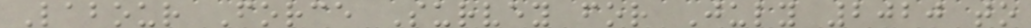Labour Force Survey for July 2020 to
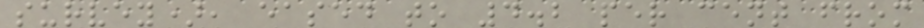survey), eased to 4.2 per cent from
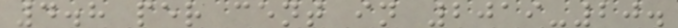4.8 per cent in 2019-20.
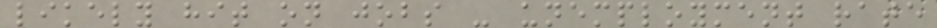likely hit on jobs - unemployment rate
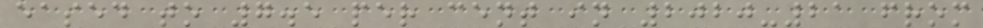eased to 7.5 per cent in 2020-21 from
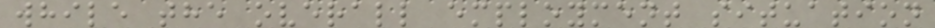while the overall employment situation
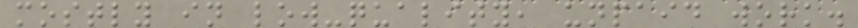mostly in low-quality, unpaid work.
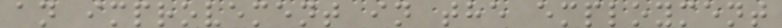an improvement in the employment
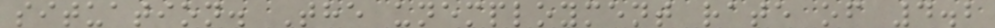situation. The unemployment rate of 4.2
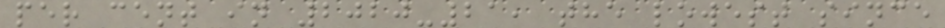per cent in 2020-21, the lowest since
